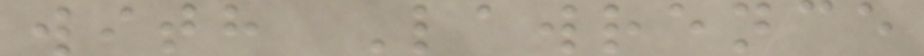with Lawrence
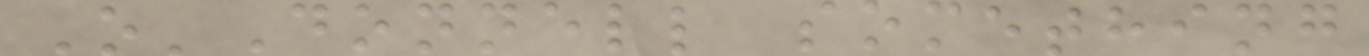O'Donnell something
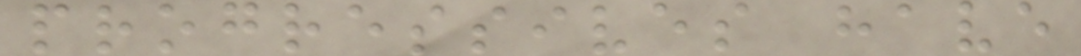progressives have
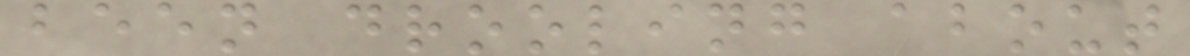been drooling about
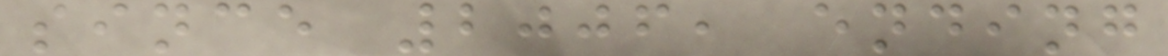since 2006, ending
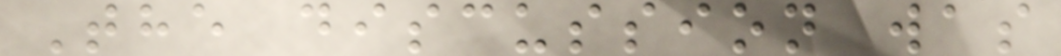The discussion was
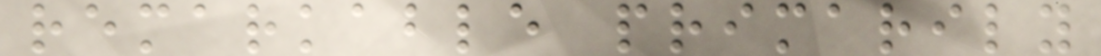remarkable primarily
